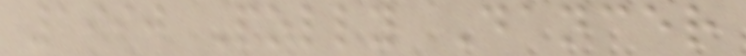1990 Polly Dancer
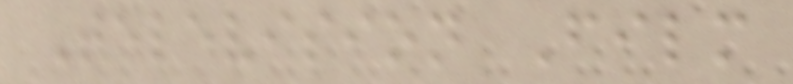Television Film
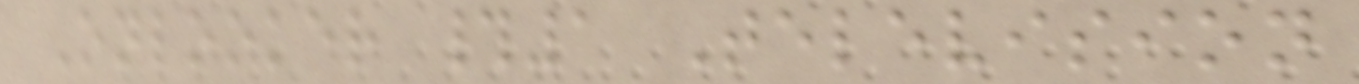Onlooker #1 Television
